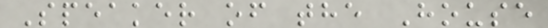Speaker of the House
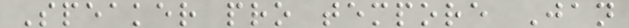Speaker pro tempore Jan
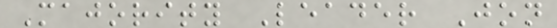Majority Leader Jon
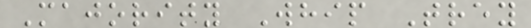Majority Whip Trey
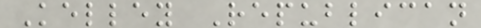Kelley Republican
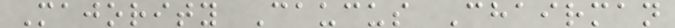Majority Caucus Chairman
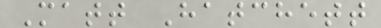Matt Hatchett
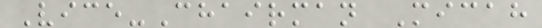Vice-Chairman Micah
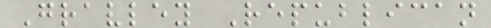Gravley Republican
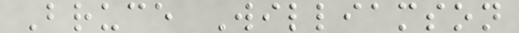Bruce Williamson
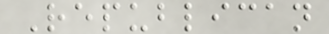Republican
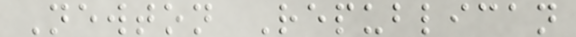Newton Republican
